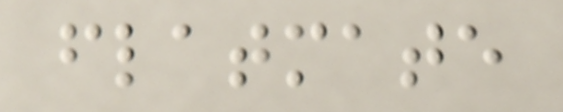flatmate
